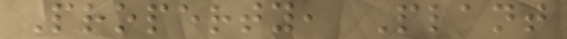Property, Plant
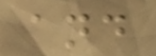and
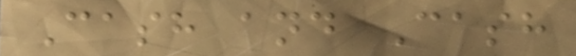Cash and Cash
